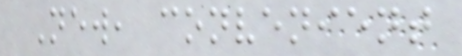New, convenient
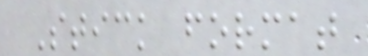Stick format
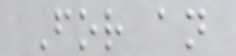For an
